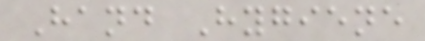Hand Hygiene
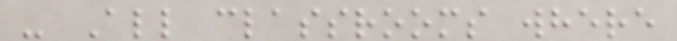- All classrooms where
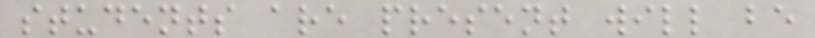students are present will be
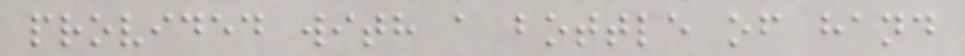provided with a bottle of hand
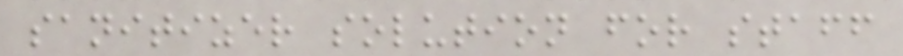sanitizer solution for staff
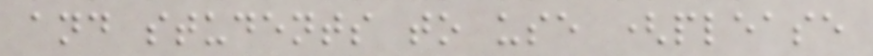and students to use (please
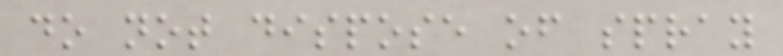do not dispose of spray
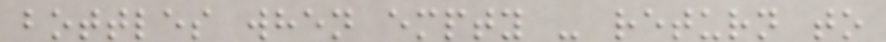bottles when empty - return to
